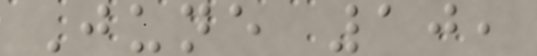June 10,
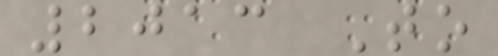2013 To
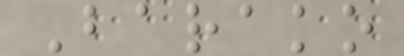Barako
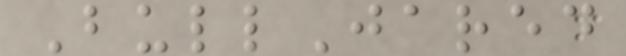BullJared
